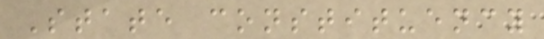State constituency
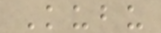Kubu
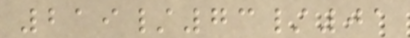219/73/01
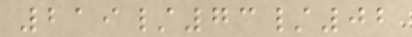219/73/02
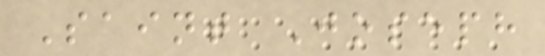Saint Joseph
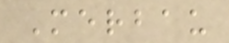Merbau
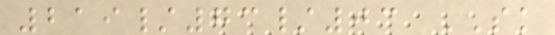219/73/03 SK
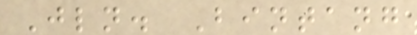Jln. Bintang
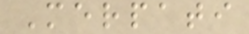Merpati
